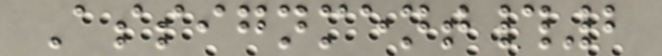Assignment#2
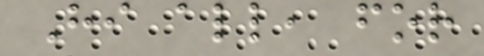Hi all, for
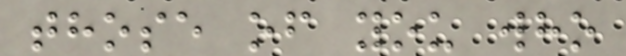those of you who
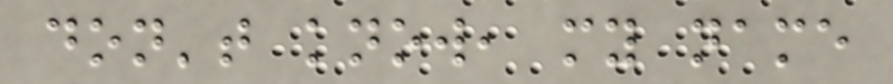don't know, my name
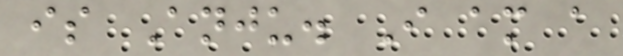is Anju. I am a
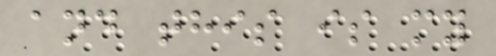and this is my
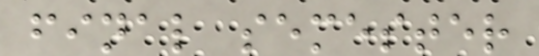final semester
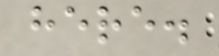here.
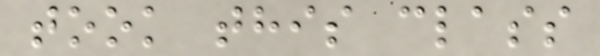took this class
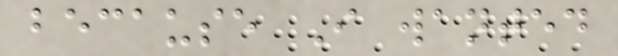because I wanted
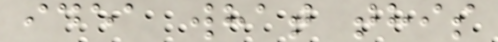idea what this
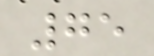75
